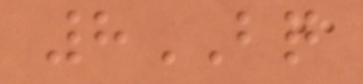8BQ
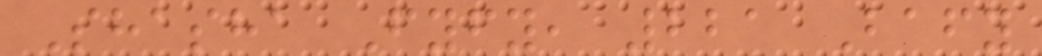Shasha Fyfy, 221 Bafy
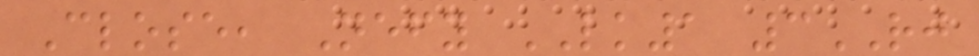Close, Nefy LK1 3RJ
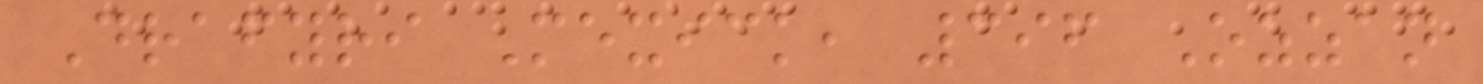Drafyri Mexick, 396 Ozzan
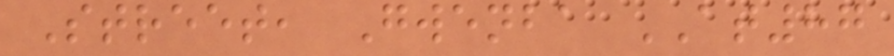Street, Gwenba AT87
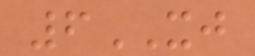6XJ
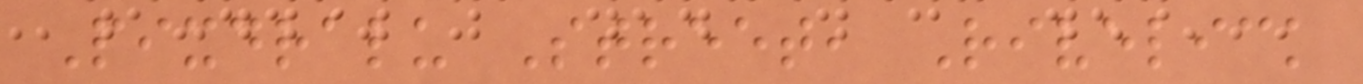Pixdralu Street, Rivelick
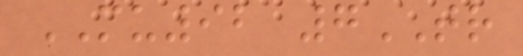MU92 7TR
